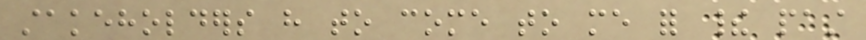stakeholders have to come to me for their past
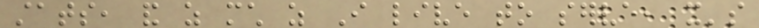stats, and as much as I live to serve, it's
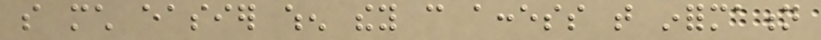so much easier when they can access that information
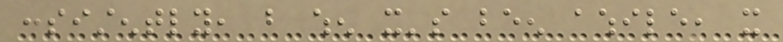consistently, but when it's been awhile, it
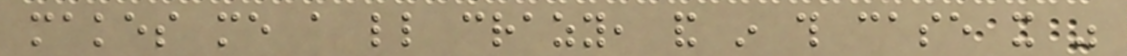makes me a little crazy, and in this case it was
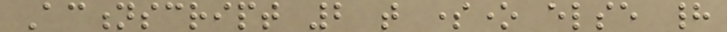Actionscript 2 that someone else had
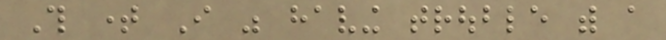This time I was having trouble with a
